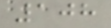108
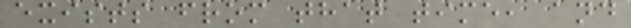exists from that time, and
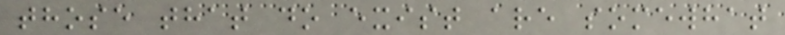those that do exist are somewhat
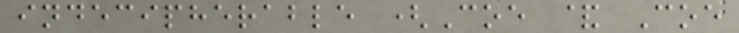indecipherable (Coe & Coe
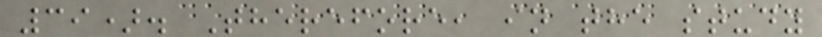39). Therefore, in the study
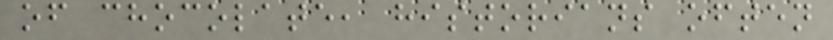of chocolate, historians often
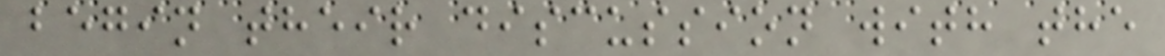begin their discussion with the
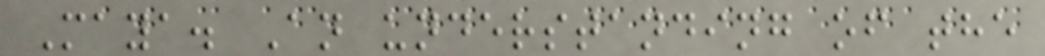Maya. An understanding of the
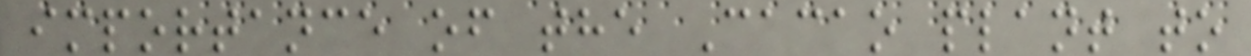importance of the Cacao plant to
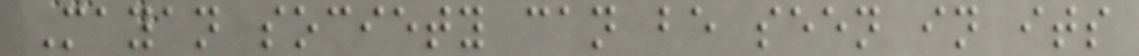Mayan society can be seen in its
